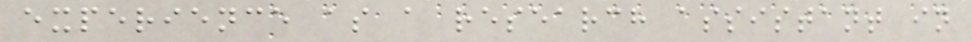experience as a research assistant in
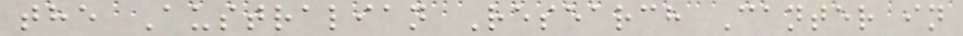the Australian Research Canter in
